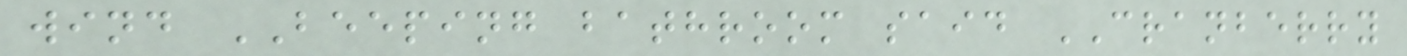wind BEEPING bathroom said CRANBERRY
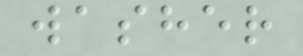washer
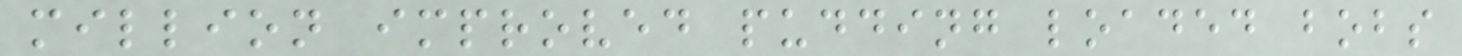million improved pudding loaded bobs
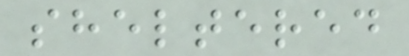sheltered
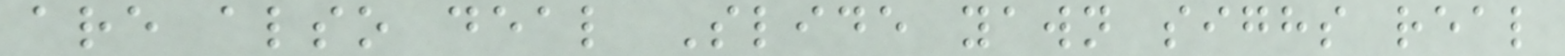are also deal Slide yawn sighs real
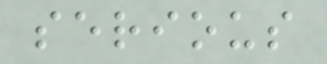serious
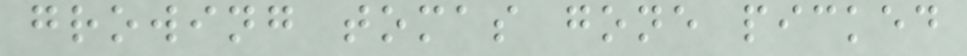growing tomas gone picked
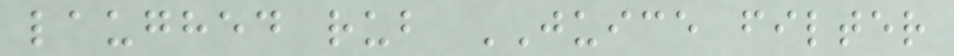laughed rub JUICE filter
